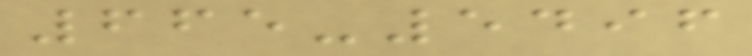665-5496
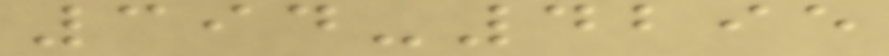394-4295
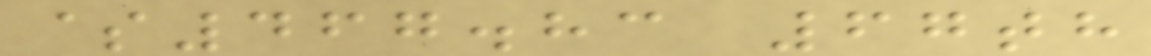$467.83 67th
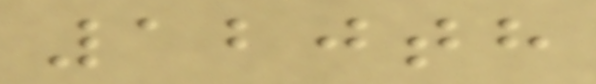120th
